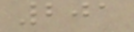201
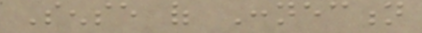Sense of Connection
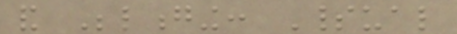and Belonging: Spiritual
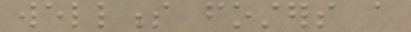wellness fosters a
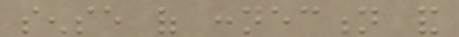sense of connection and
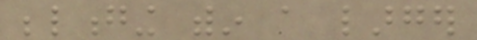belonging within a larger
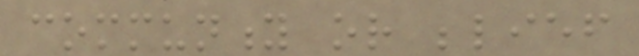community or belief
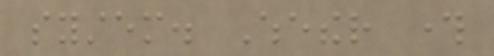system. Whether through
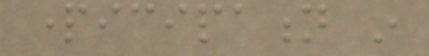participation in
